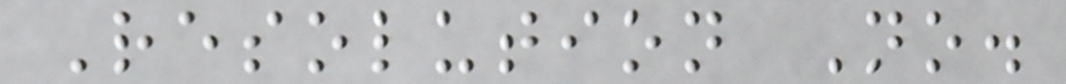Resolution No.
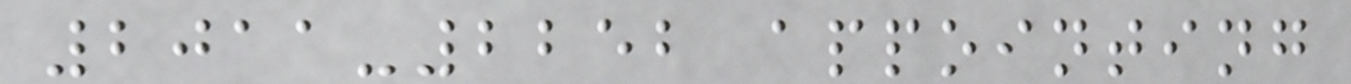2011-2252 appointing
